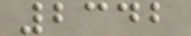2342
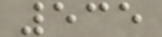535
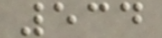534
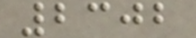2302
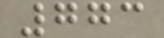773
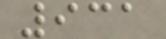931
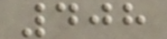408
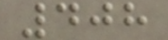408
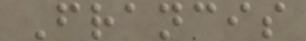Francis
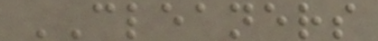CLEANERS
